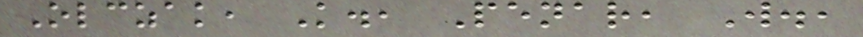Olczak, K., Penar, W.,
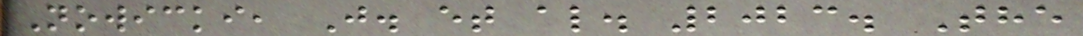Nowicki, J. et al. 2023. The
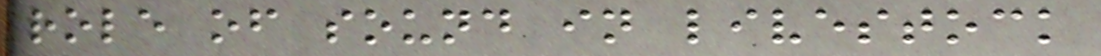role of sound in livestock
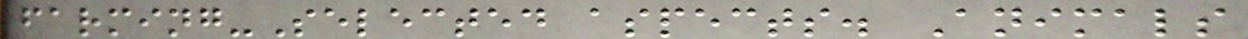farming-Selected aspects. Animals
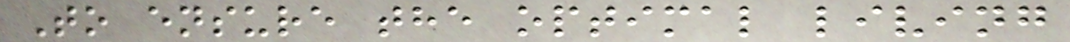To ensure the optimal living
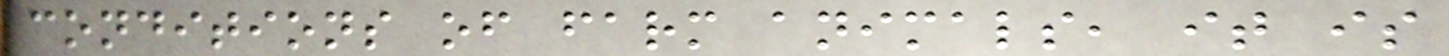conditions of farm animals, it is
